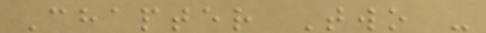Chapter Two -
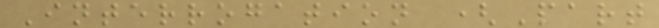Interrogation (Part
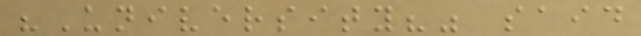"University?" said
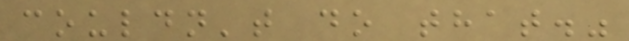couldn't do that."
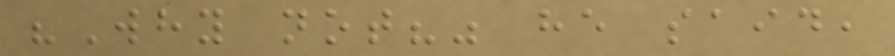"Why not?" he said,
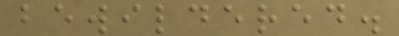bewildered.
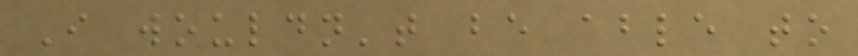I wouldn't be able to
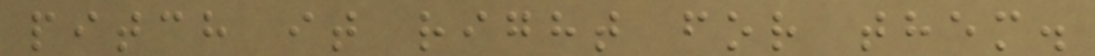pitch it right for them.
